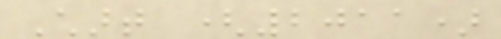Chart (2011)
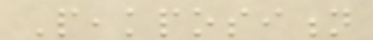Peakposition
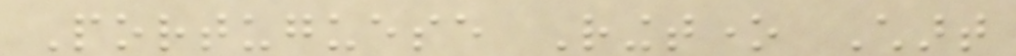Portuguese Ringtone Chart
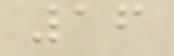16
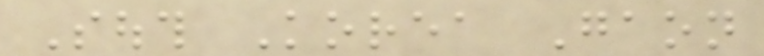South Korea Gaon
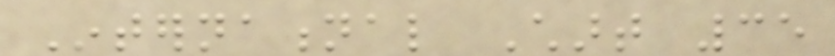International Chart 35
